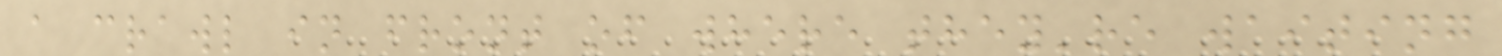a crawl in front of where they're waiting
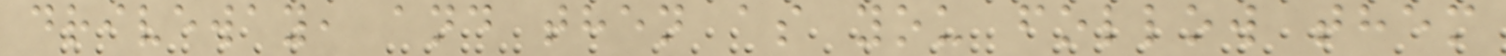driveway, and then as you follow them
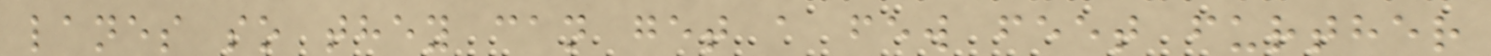lanes so they can get a few feet further
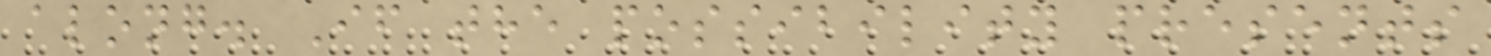along. If the possibility presents
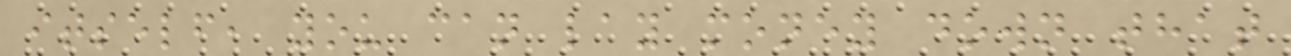itself, you can lay money down that
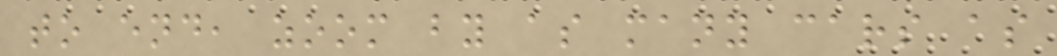to end, zoom by as many cars as
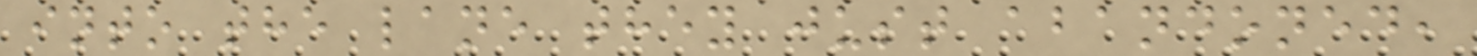into the lane they just abandoned,
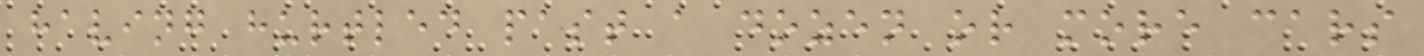having hurtled past a dozen or more cars
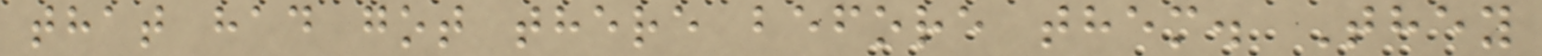that had got there before them. They
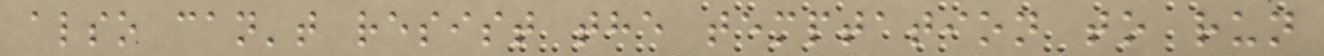also can't resist the temptation to run
